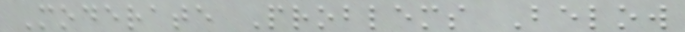Moderate Problems Below
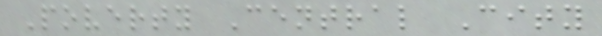Poverty Central City
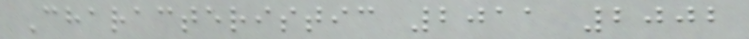Characteristic 2011 2002
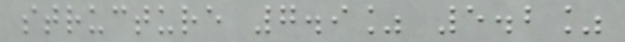structure 7.9% 5.2%
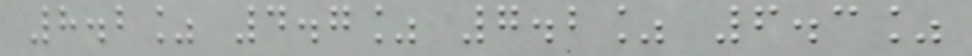8.2% 4.7% 7.2% 6.3%
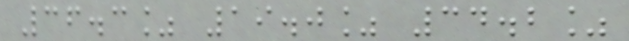36.3% 19.0% 34.2%
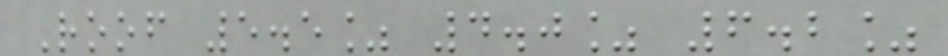Roof 5.5% 4.0% 6.2%
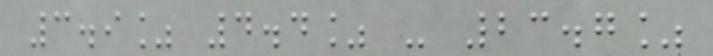3.9% 4.4% - 23.7%
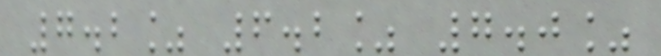7.2% 6.2% 7.0%
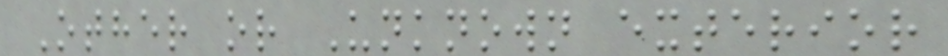Other or Unknown exterior
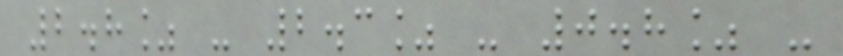2.8% - 2.3% - 0.8% -
